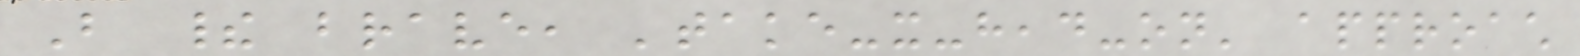But their brave, 'take-it-head-on' approach
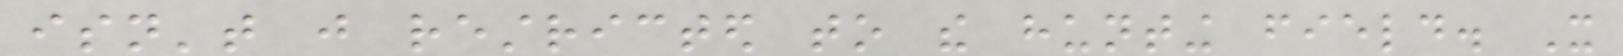isn't just restricted to the hunting field. It
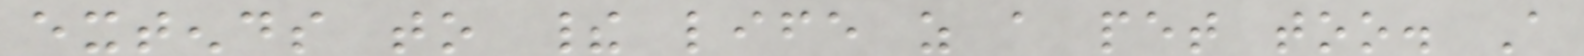extends to their life as a pet too. A
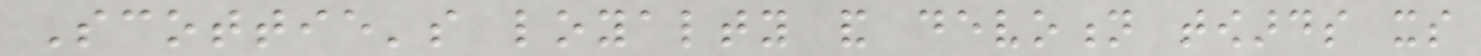Scottie's loyalty and devotion towards its
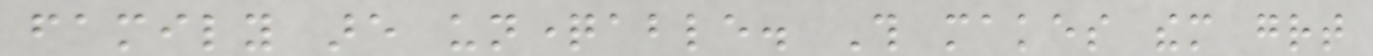family are unquestionable. This makes them great
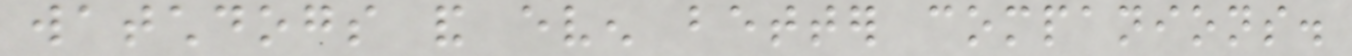watchdogs and even better companions.
